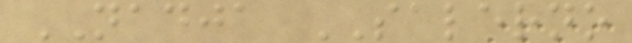NADJA SALERNO
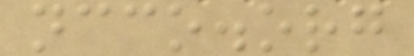ncco.org
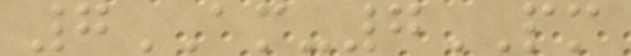7AM-7PM
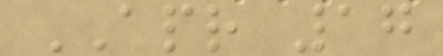APR 17
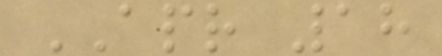APR 18
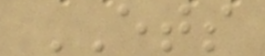ETS
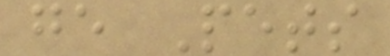ge Pets
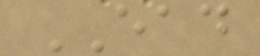EAD
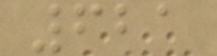621
